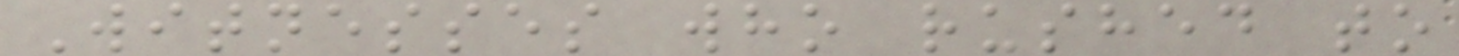Witnesses who rushed to
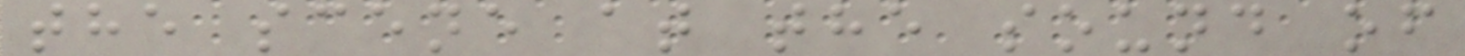the scene at the sound of
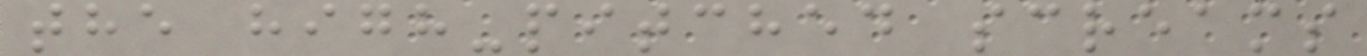the high-pitched screams
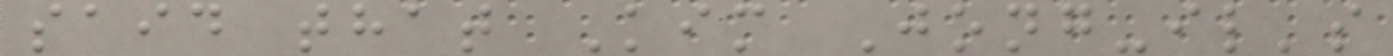said that Kim Jong-il's
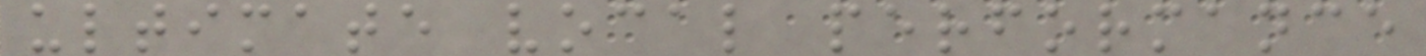ultimate vocal performance
